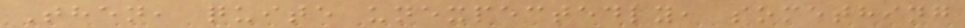Then, quite unexpectedly, something
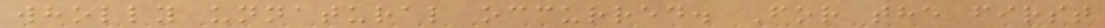wholly unnatural occurred. For the first
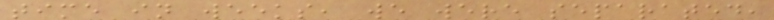time in weeks, we were separated,
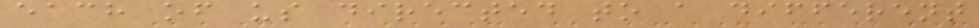each of us directed to a different
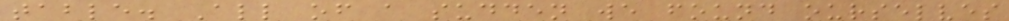table. All of a sudden we found ourselves
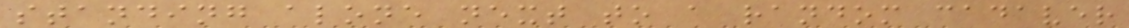standing alone next to a random cadaver
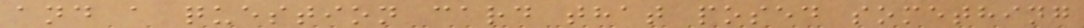and a question card that posed something
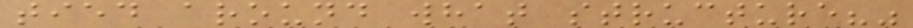tied around what structure?"
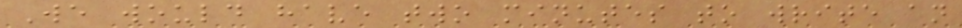We would have two minutes to write an
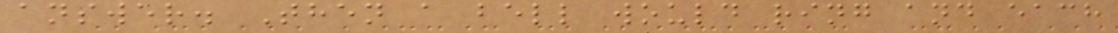answer. Then a bell would ring and each
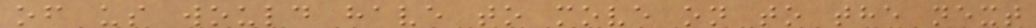of us would have to move on to the next
